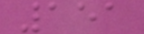151
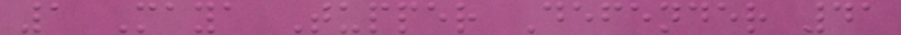1 Maya Tupper Defender 41
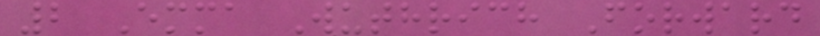2 Emma Wuthrich Forward
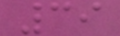39
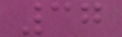37
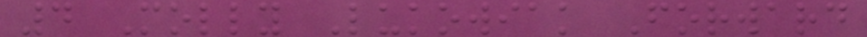4 Molly Lukowiak Forward
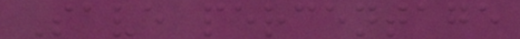Save percentage
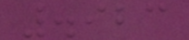.923
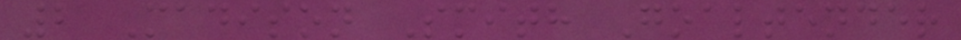2 Madison Smith Goaltender
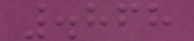.868
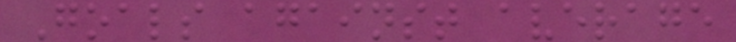Goals against average
